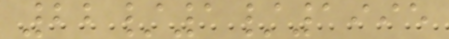22/1/1995
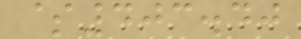$403.40
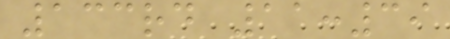133rd 11:39
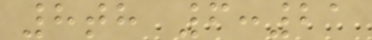8th 6:21
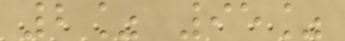2% 95%
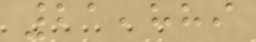21,889
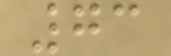73
